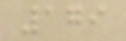179
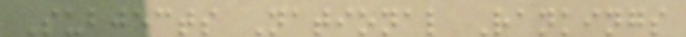Subjects National Rankings
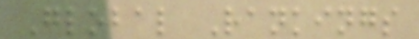Global Rankings
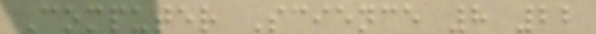Computer Science 8 22
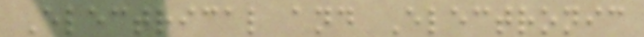Electrical and Electronic
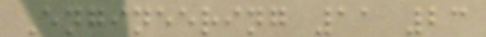Engineering 11 23
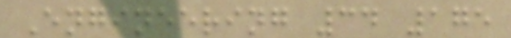Engineering 34 175
